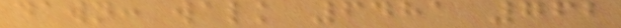dawn: walk 6481 762
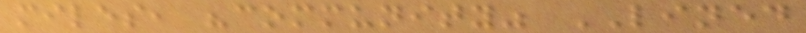miles, "community" LINED
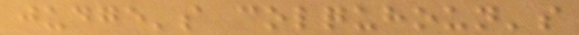judge's colquhoun's
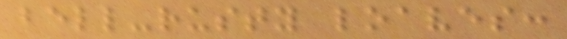bell-rusty loaves:
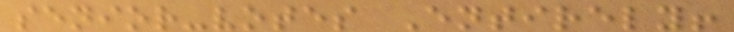senior-votes Entirely!
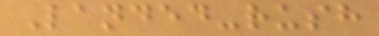Landed-rush
